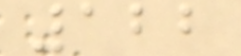122
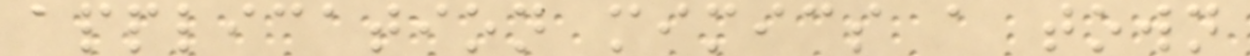application mimics a town
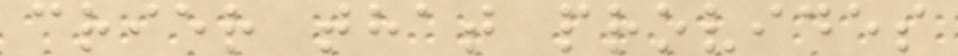crier that provides
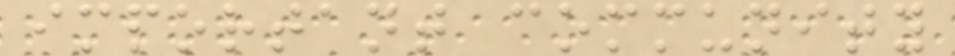important community
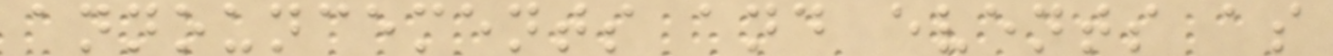announcements and events as
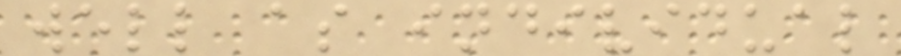well as individual
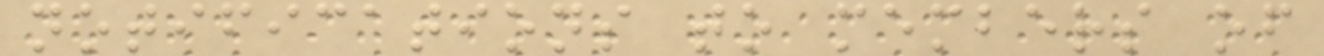notifications to members of
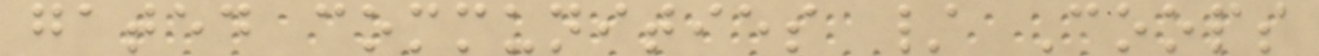gated communities / Coops
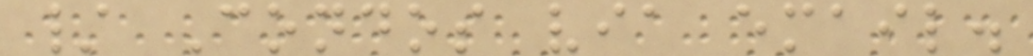/ Condos via email.
